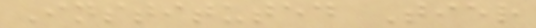Instituted Tier
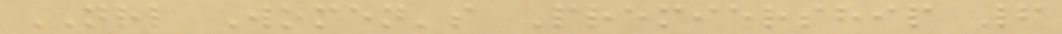NRL Women's Premiership 6
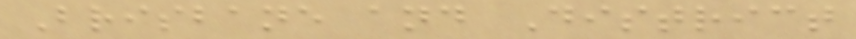Brisbane and District
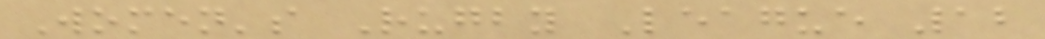Women's Rugby League 12
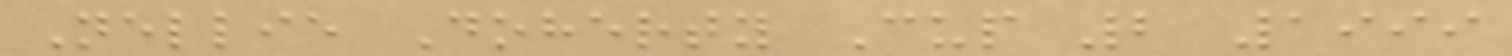Nellie Doherty Cup 2 1999
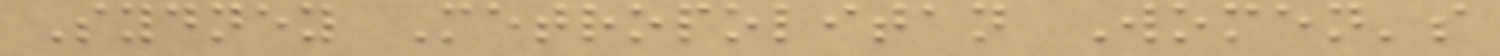Sydney Metropolitan Women's
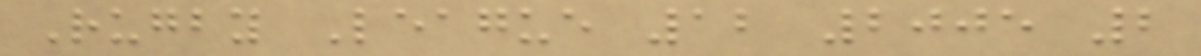Rugby League 12 2005 2
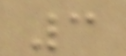3
